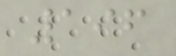196
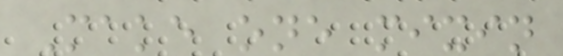Make one mixin
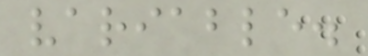variable.
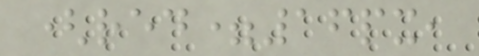(red=16px,
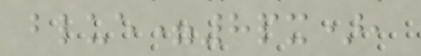blue=8px),
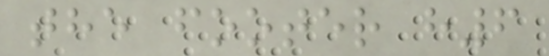the footer h6
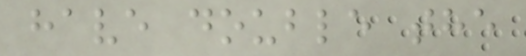have double the
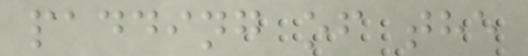padding of the
